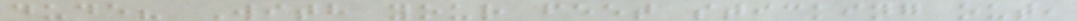dude? With your feet sticking out,
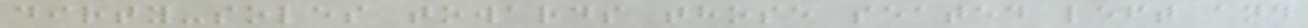dirty-soles towards those seated left and
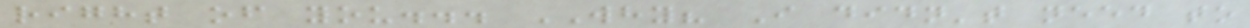right of you... WHY? I didn't need to
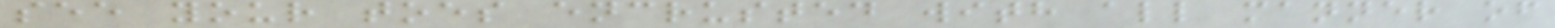see your toes encrusted with all manner of
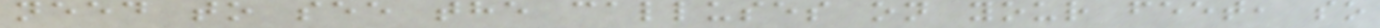need to see the calluses on your feet, so
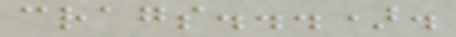crags...).
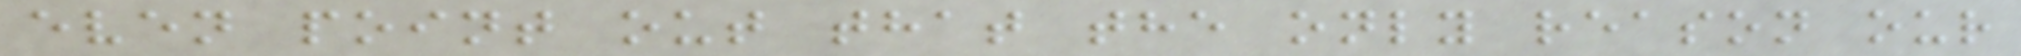even point out that the only reason our
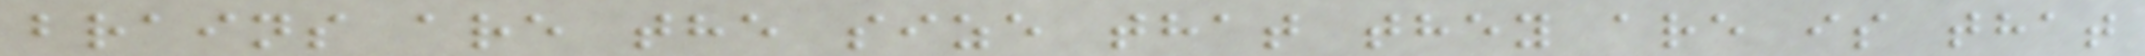brains are the size that they are is that
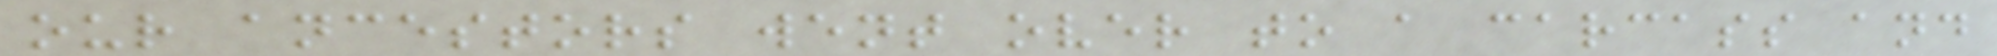our ancestors went over to a carcass and
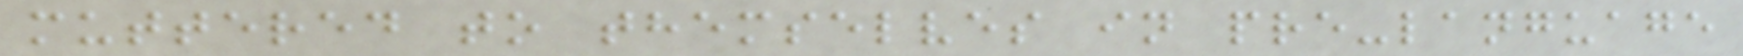muttered to themselves in pre-language
